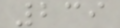239
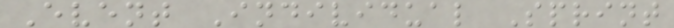Event Individual Sprint
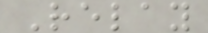Relay
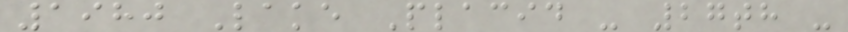1980 Lake Placid - 27th -
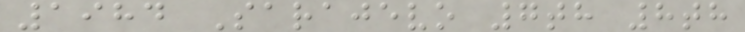1984 Sarajevo 7th 8th
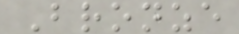Bronze
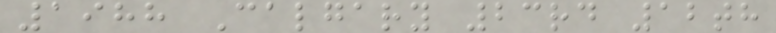1988 Calgary 23rd 12th
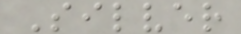Silver
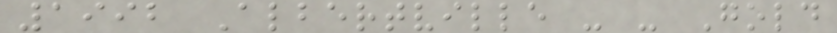1992 Albertville - - Gold
